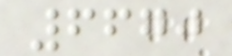6670
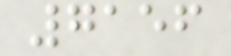7156
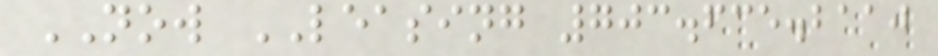NOW LEASING 703.635.2110
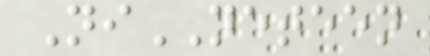NiNETEEN
